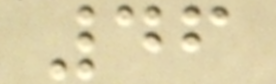46
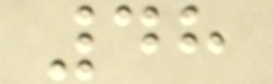48
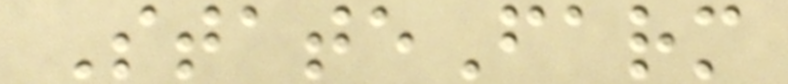StateFarm
